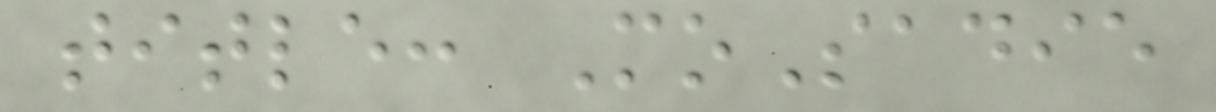title: MoSadie
